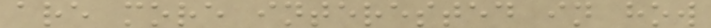are more interested in how
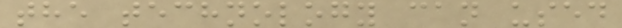the technology can used
